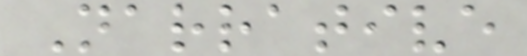Narrative
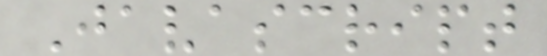Javascript
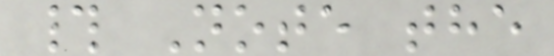# Note the
